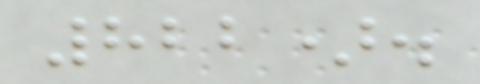822).
